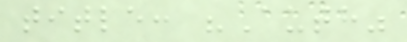title: "Auth"
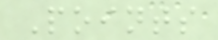Points
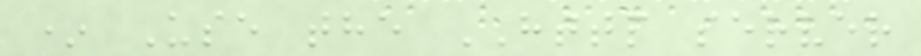* Use the HTTP server
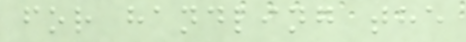for handling the
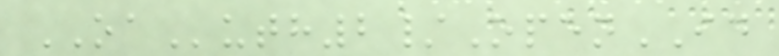OAuth2/OpenID
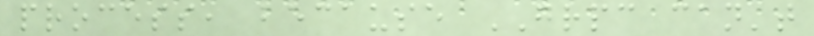process, because GRPC can't
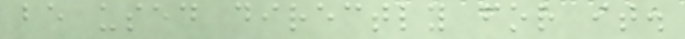be used directly for it.
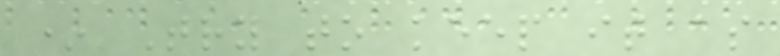* Try to keep it as
